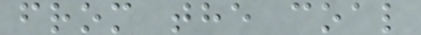from the coal
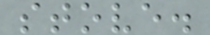stove.
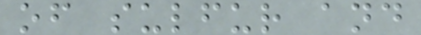of sulfur and
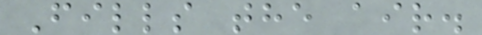Fills the air.
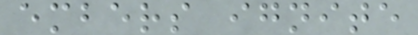embers ignite
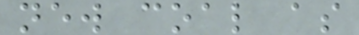new coal as
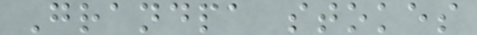Grandpa stokes
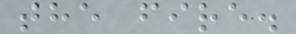the fire.
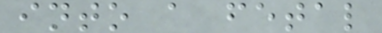into a fetal
